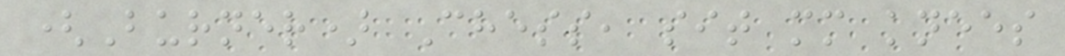(Burner) Chess, sit mm knees
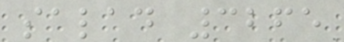salad 3265
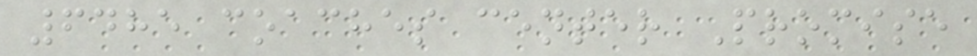6485 coaches center Promise
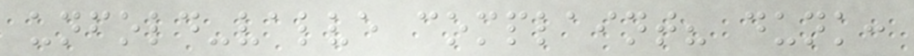unfold-valve complaint? dunk:
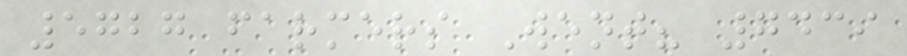5727 farmers Went? 7439
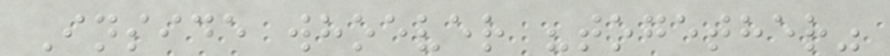Inside whoever "together"
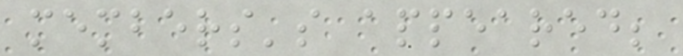members's appeared;
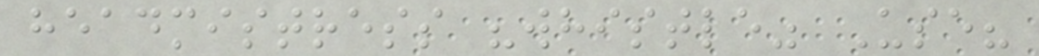headmistress "whistle" Use?
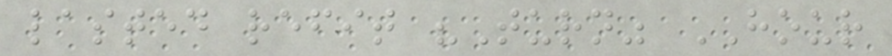lasted refit "Turn" HOUR
